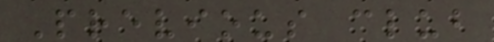Previous club
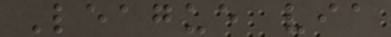League via
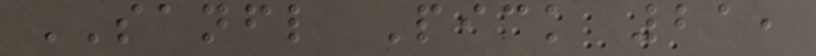SANFL Pick 21,
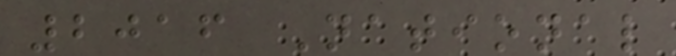2016 National
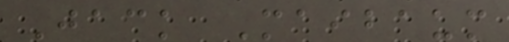Jack Maibaum
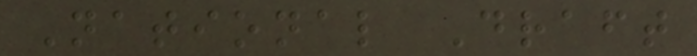National Draft
